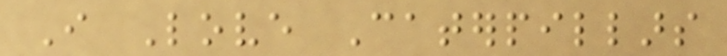I Love Caterpillars
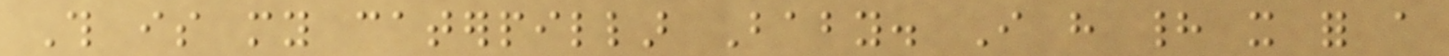This is my caterpillar Baby. I have had it for a
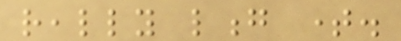really long time.
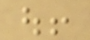out!
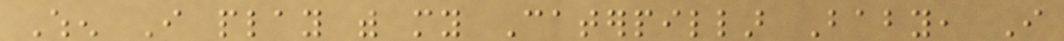When I play with my Caterpillar Baby, I
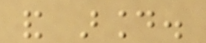and around.
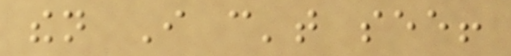then I can't see!
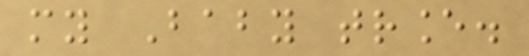my Baby trance.
